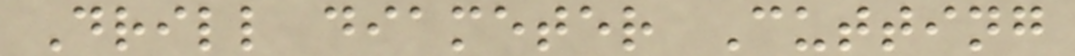Drill diameter Cutting
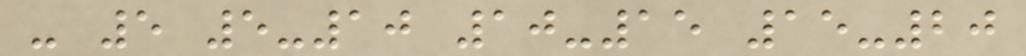- 5 5-10 10-15 15-20
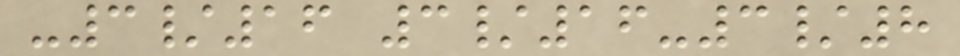-3/16 3/16-3/8
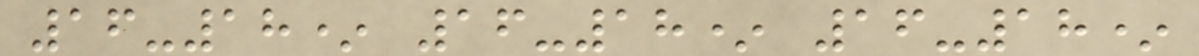16-18* 16-18* 16-18*
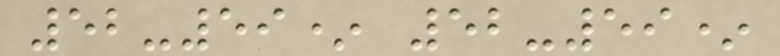52-59* 52-59*
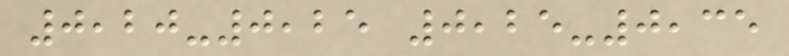0,20-0,25 0,25-0,35
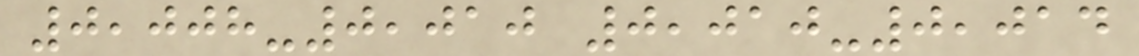0,008-0,010 0,010-0,014
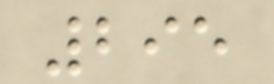295
